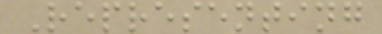Representing
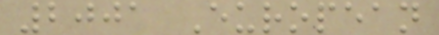2001 European
